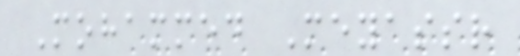Mohammed Meyassr
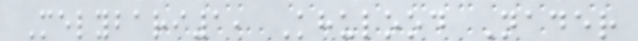Melybari1, Khulood Nader
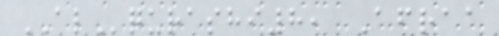ALqurashi8, Afraa
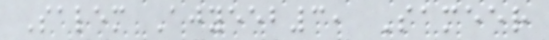Salem Ajyeeb3, Sameer
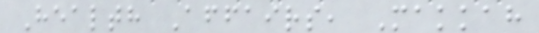Health Affairs, Makkah
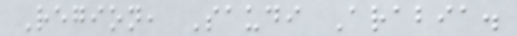Region, Saudi Arabia.
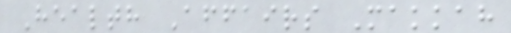Health Affairs Makkah
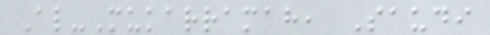Al-Mukarramah, Saudi
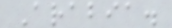Arabia.
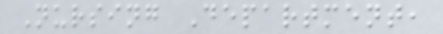Nursing Department,
